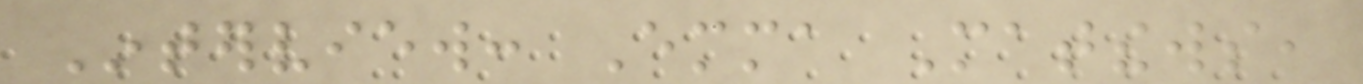Interview: Emma Matthews,
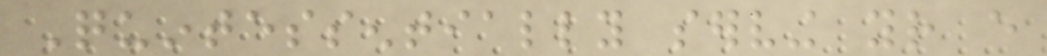Quintessentially serving your every
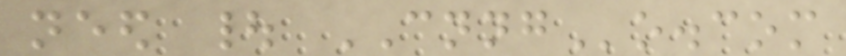need | CNNGo.com
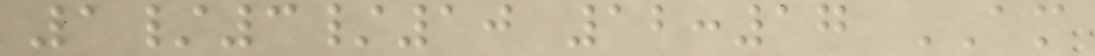1/3/10 12:17 AM
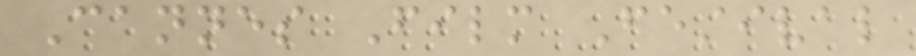Cannes Film Festival
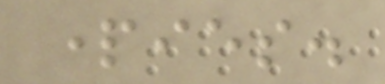parties.
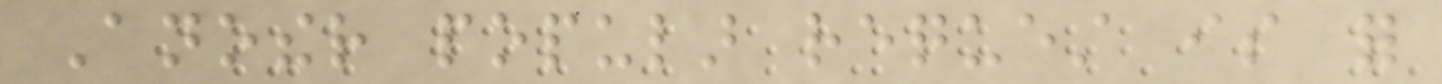Another popular request is for
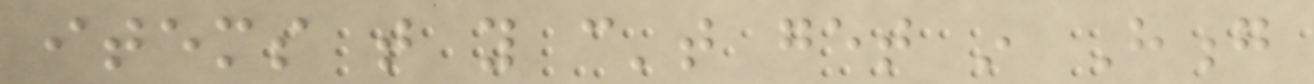items that you can't get in Hong
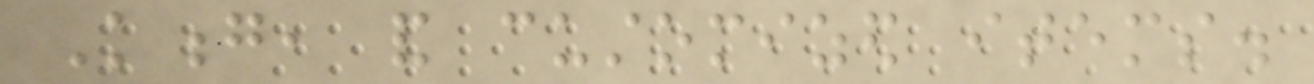Kong, and customized items.
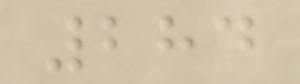284
